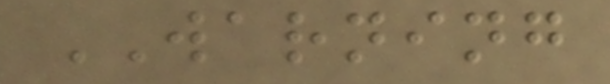WARNING
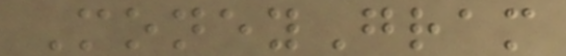MoneyGram
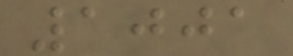1001
